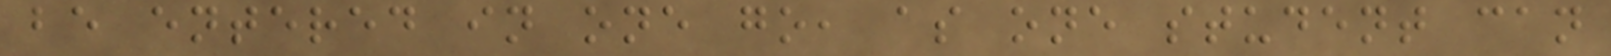be entered in one go, as one student can
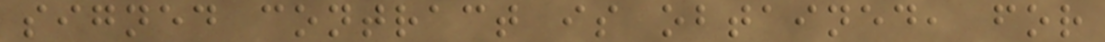signed contract is obtained, for
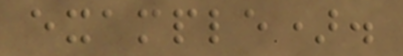example).
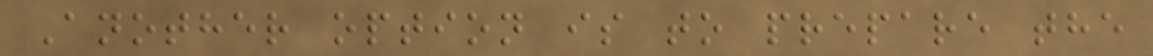Another option is to prepare the
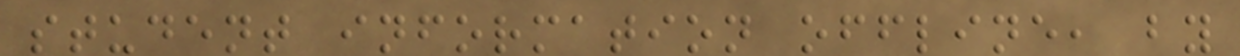student information offline, by
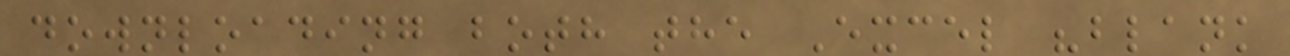downloading both the Excel "blank
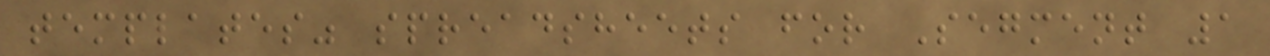templates" spreadsheets for Segment 1
